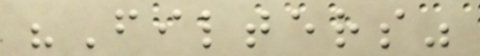"Filters"
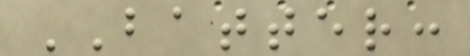BATTER:
